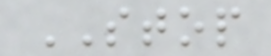STOP
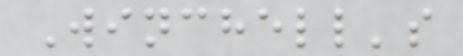Winchell's
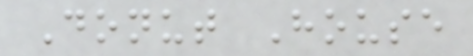Donut House
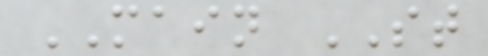MAIN ST
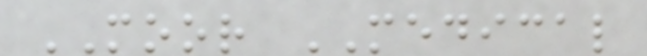MOOR MEDICAL
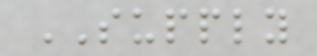SUPPLY
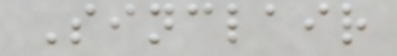Sinclair
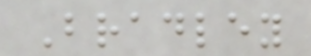Bradley
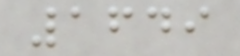1649
